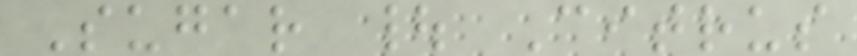Sugar | Citrus
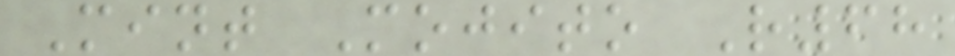Mint Mojito R68
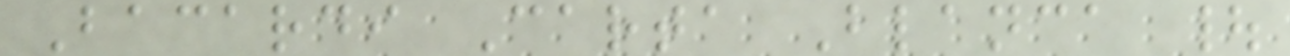Bacardi Carta Blanca |
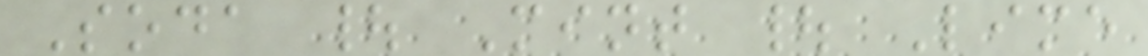Soda | Mint | Lime
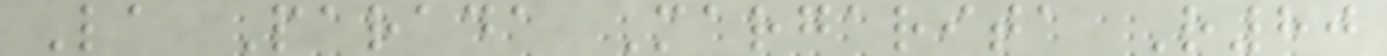La Parada Margarita R80
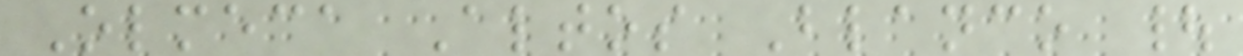Olmeca Altos Blanco |
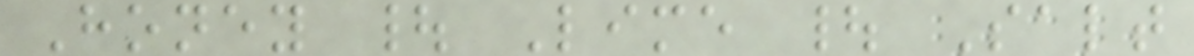Honey | Lime | Salt
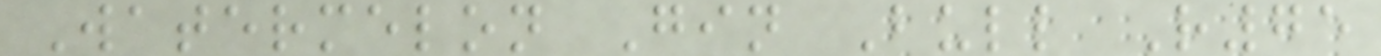Watermelon Gin Bull R75
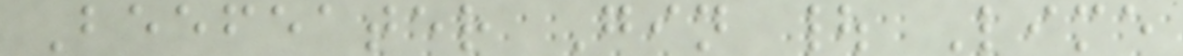Beefeater Gin | Lime
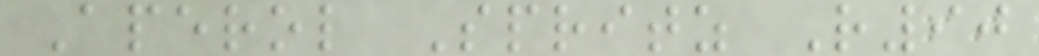Aperol Spritz R90
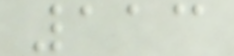113
